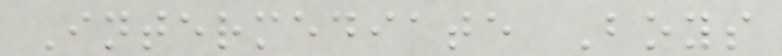Intermediate Boys
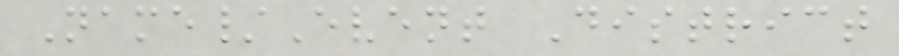Name/Event District
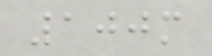100m
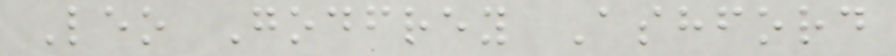Leo Godfrey Ashford
